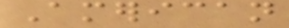American
